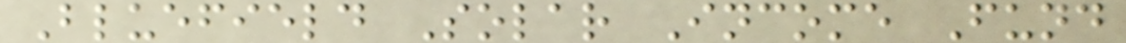Bluefield Solar Income Fund
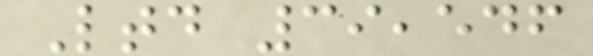Ltd 39,546
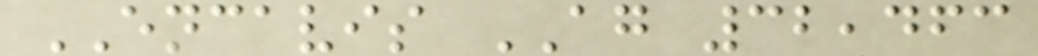ENCAVIS AG 32,463
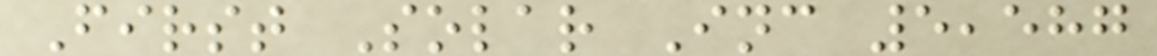First Solar Inc 5,587
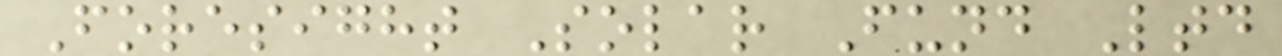Foresight Solar Fund Ltd
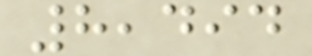8,494
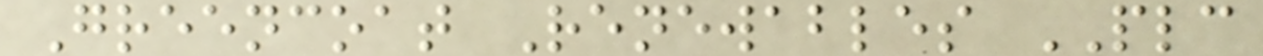Greencoat Renewables PLC
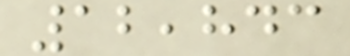12,843
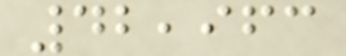42,963
